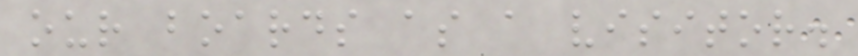our boards as a visitor.
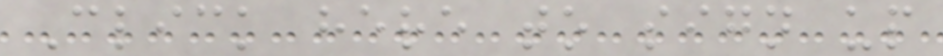Click here to sign up
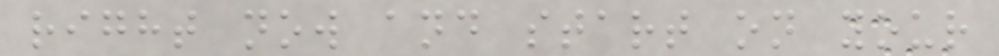right now and start on your
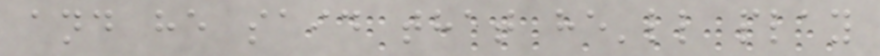and he said that he'll play
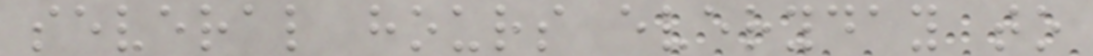several hours everyday to
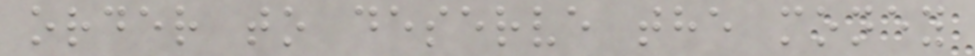order to deserve the money
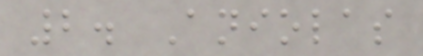2. Aniolas
